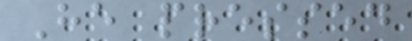He pressed
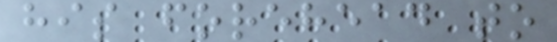his forehead to
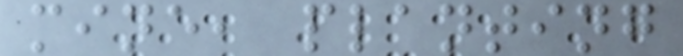mine, planting
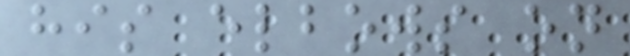his elbows on
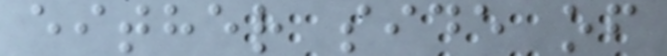either side of
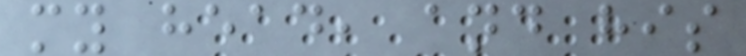my head, and his
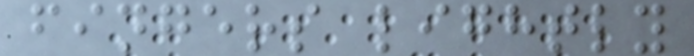fingers lightly
